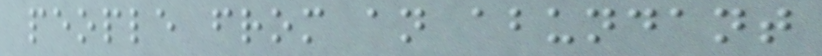people from an abundant
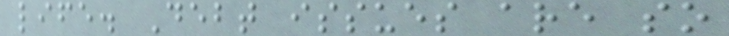life. Debt issues are so
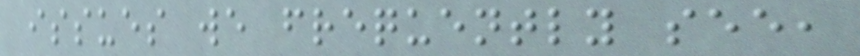issues we frequently see,
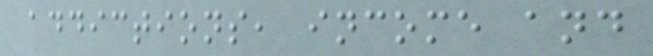addictions, income and
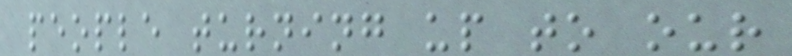people turning up to our
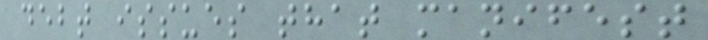debt issues that manifest
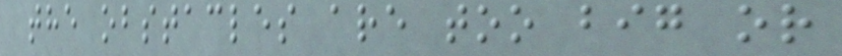the obstacles are too big or
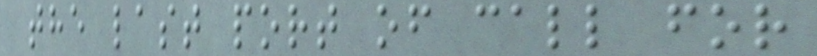the last port of call for
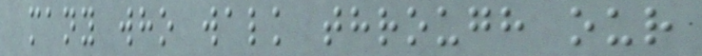many who walk through our
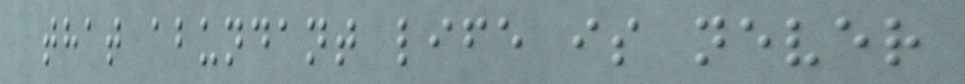that abundant life is never
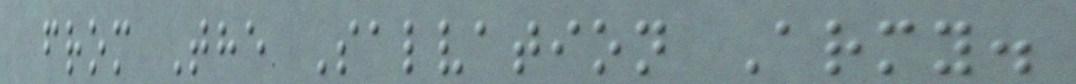from The Salvation Army.
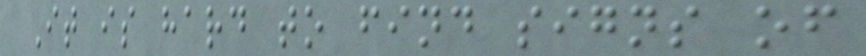It is hard to find signs of
